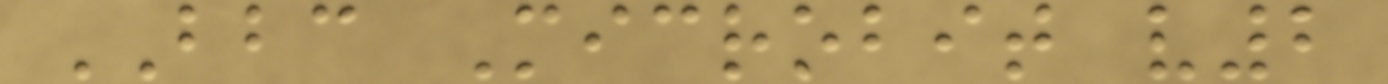BBC Microbit v2
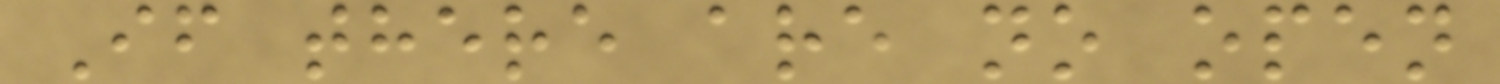If there are no open
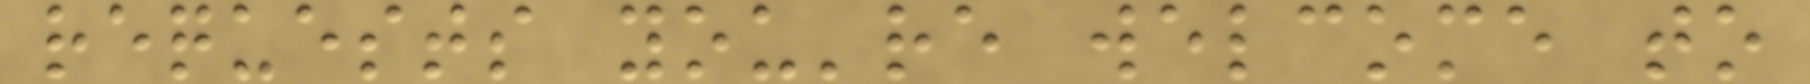requests you're welcome to
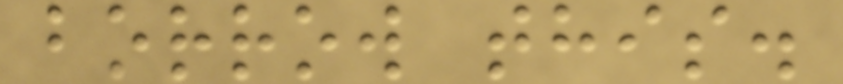borrow this.
